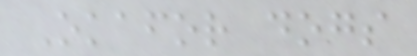Okafor dogs
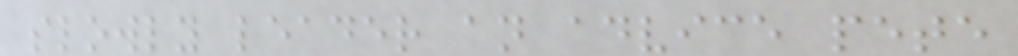slowly leader an advice pete
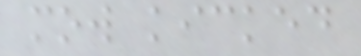mow kicked
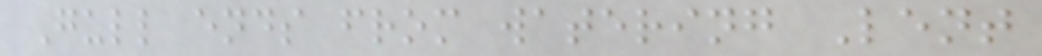Gull ends from watering Lent
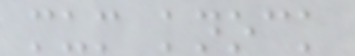mum knock
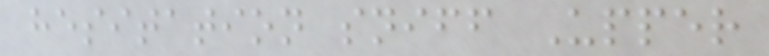hesitation sniff Upper
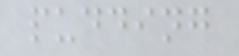pudding
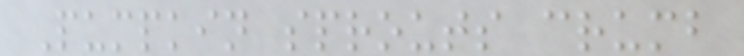Pumpkin sprouts crumb
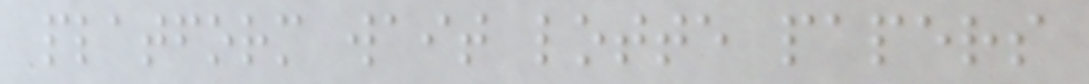platform wait lotte papers
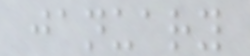january
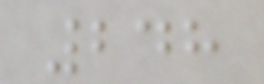248
